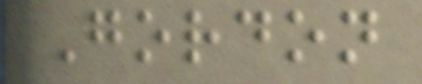Gordon
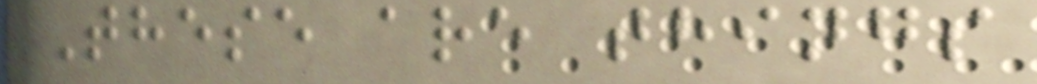These are things
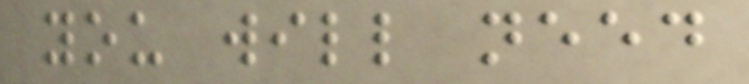you will need
